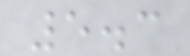5.3
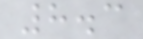8.3
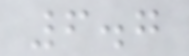6.7
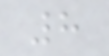8
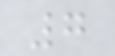7
